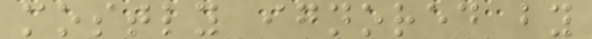mostly ignored by
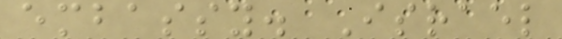embassy. Israel
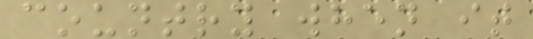country when it
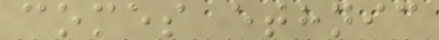comes ethnic
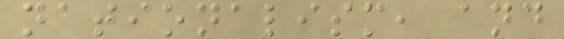nationalism, and
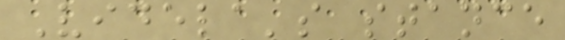Videla's stance
